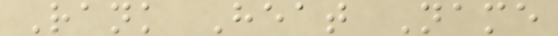Rank Heat Name
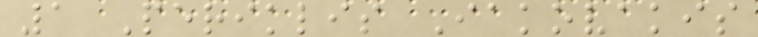1 Periklis Iakovakis
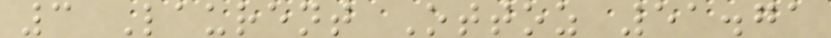3 Laurent Ottoz 51.71
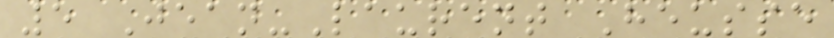5 Jean-Laurent Heusse
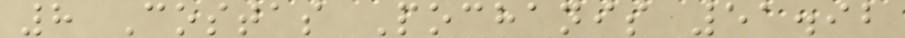8 Costas Pochanis 51.92
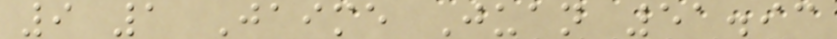9 1 Jaime Juan 51.93
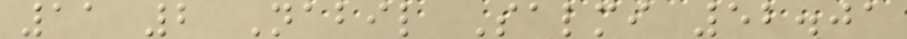11 2 Nabil Salmi 52.01
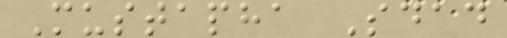Mustapha Sdad
